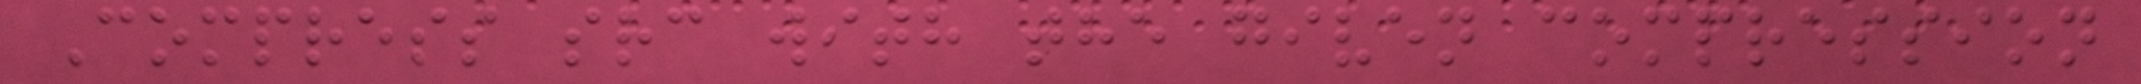Compress src with the given compression
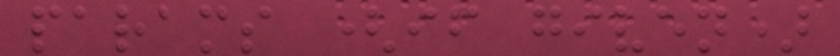params (if given)
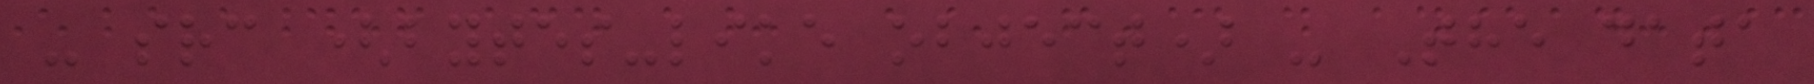- src (bytes-like object) - The data
